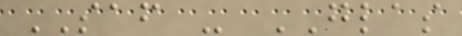SAF - GLAS
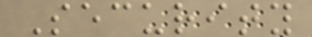Security
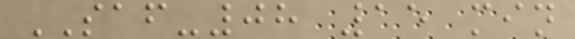SAF-08 15 min
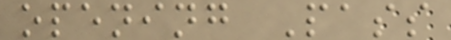opening Pass
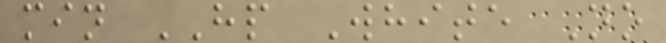min HP White No
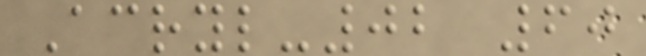Acryl-02 60
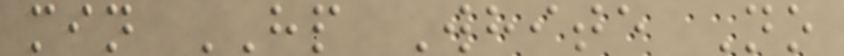min HP White No
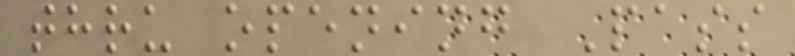thru opening Pass
